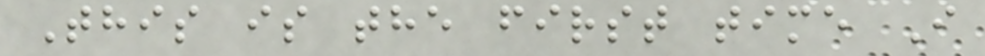This is the first time I
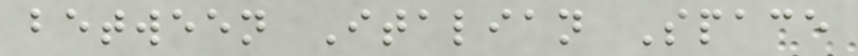between Italian Space
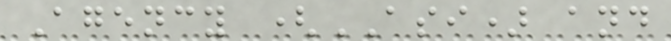Agency (ASI) and
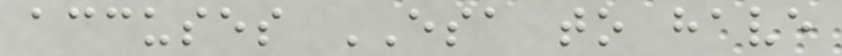accuses ESA to have
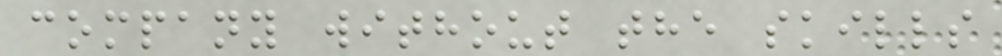company without the skills
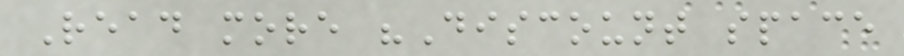Read more "Discount space
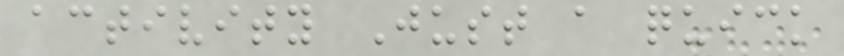activity Just a quick
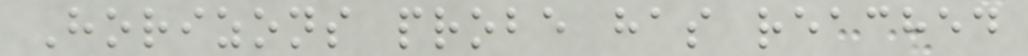Horizons probe has reached
